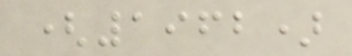(1962)
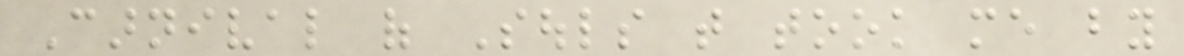Carnival of Souls that took me by
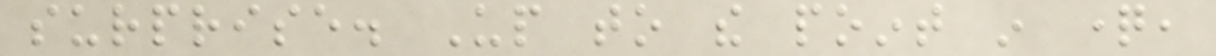surprise. Up to the point in question,
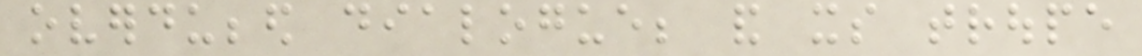overdubbed dialogue; and its troupe
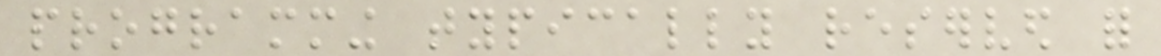programming typically reserved for
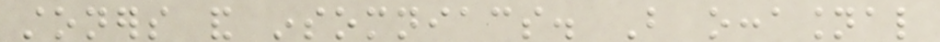stoners and insomniacs. But occasional
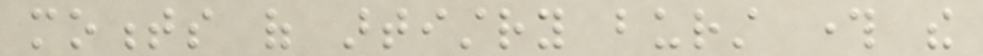moments of artistry burst through the
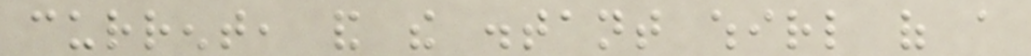current, and the distant whirl of a
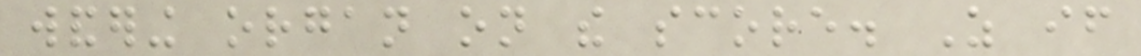wandering organ on the score. As if
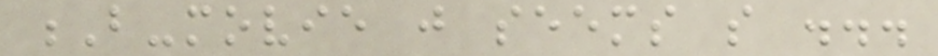B-movie just seems so ...
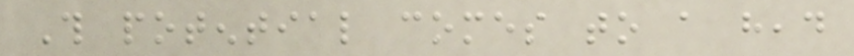This potential comes to a head
